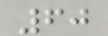60
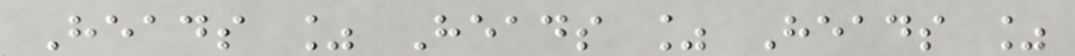Heads % Heads % Heads %
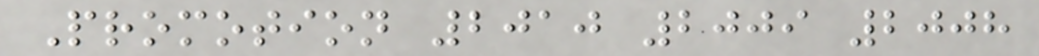Promotion 2010 2009 2008
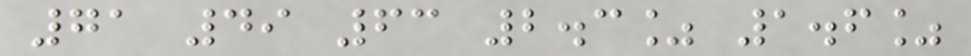71 49 63 2.3% 1.6%
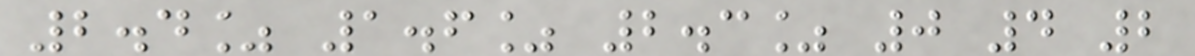2.4% 1.6% 2.3% 0 4 2
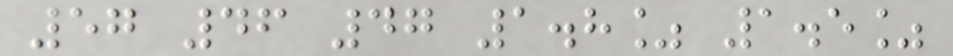57 46 47 1.8% 1.5%
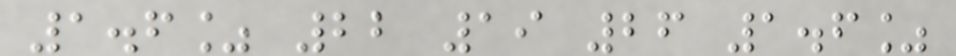1.6% 22 19 26 1.6%
